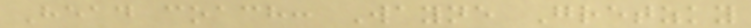Head coach: Wayne Gretzky
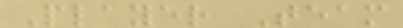Player Team
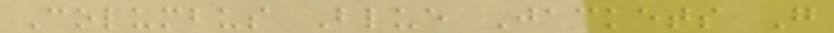Columbus Blue Jackets G
